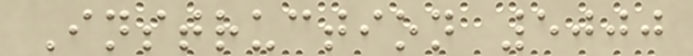Instruction 5000
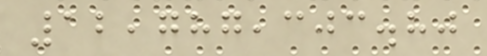12,787,303.80
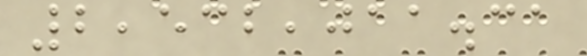2,532,011.31
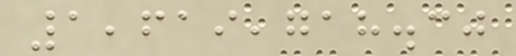1,619,718.30
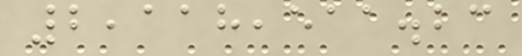2,118,511.23
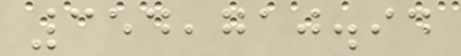354,710.94
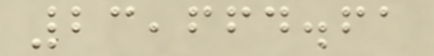23,664.61
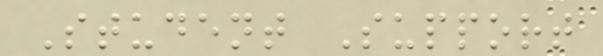Student Support
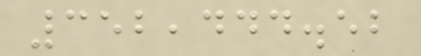352,444.52
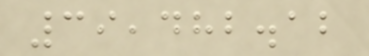39,482.12
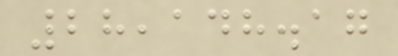28,148.17
